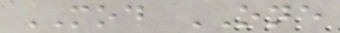MOD ONE
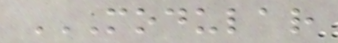MODULAR
